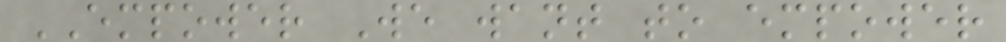EMPOWER We want to empower
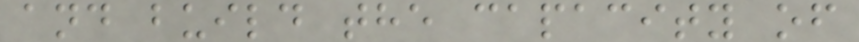and build the capacity of
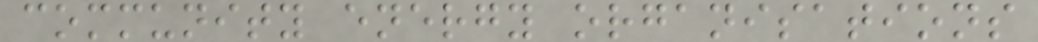community energy organisations
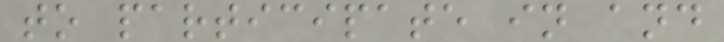to participate in and
